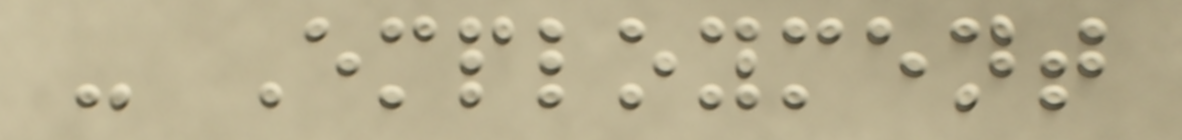- Employment
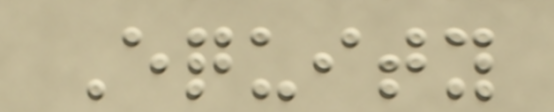Equity
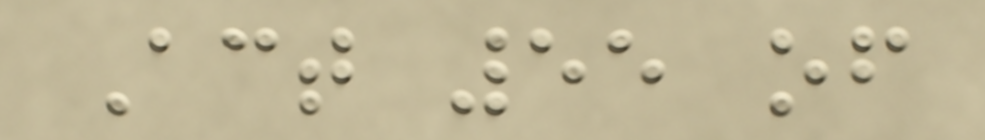Act 55 of
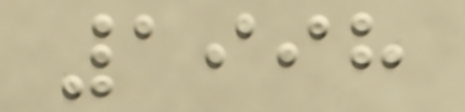1998
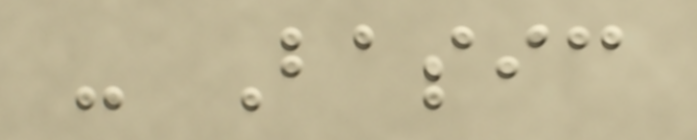- Basic
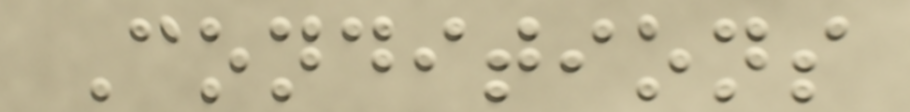Conditions
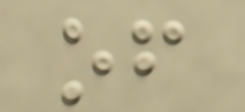of
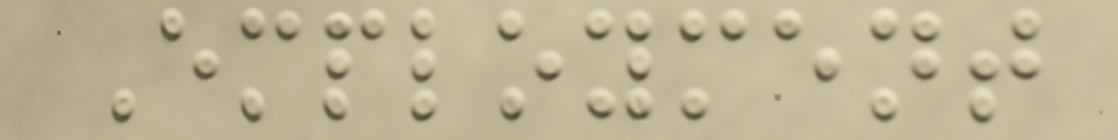Employment
